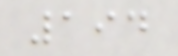194
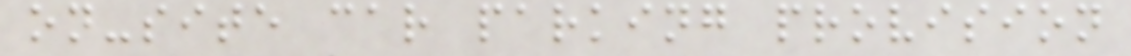on-site car parking provision
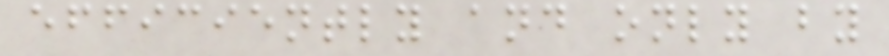efficiently and only by
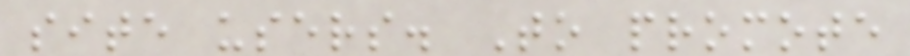site users. To promote
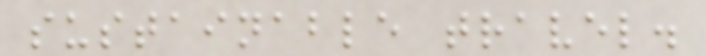sustainable travel.
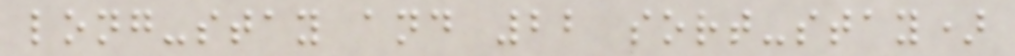long-stay and 22 sort-stay)
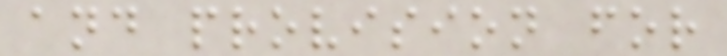and provision for
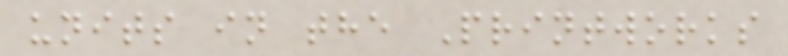units in the Printworks
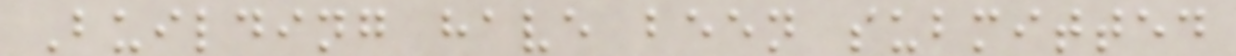Building have been submitted
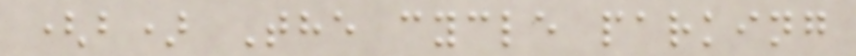(b) The cycle parking
